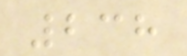238
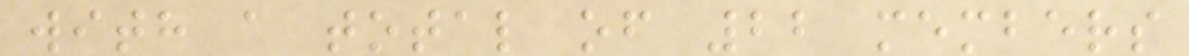with a total of 22 members
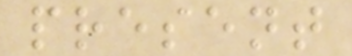present
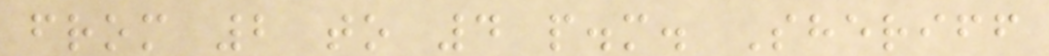from 2 to 4 p.m. Sheriff
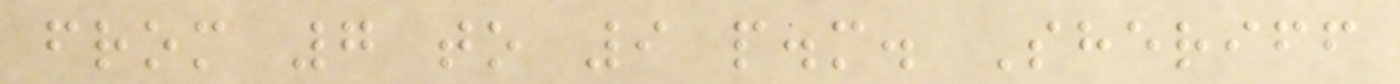from 7 to 9 p.m. Sheriff
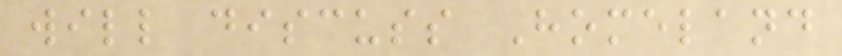will discuss Homeland
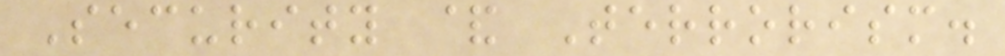Security & Terrorism.
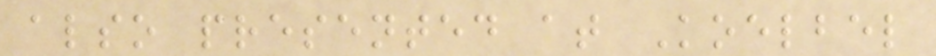also presented at Koelbel
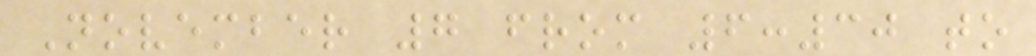November 7 from 6:30 to
